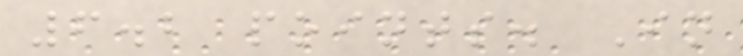6.2 points. In
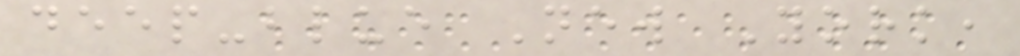deep-blue New York,
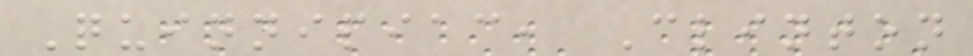Quinnipiac, Clinton
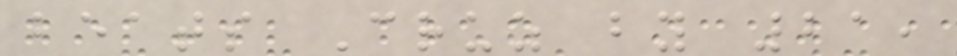beats Cruz by 21,
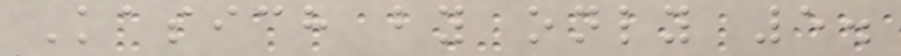Kasich by only 5.
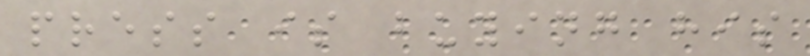press is buying his
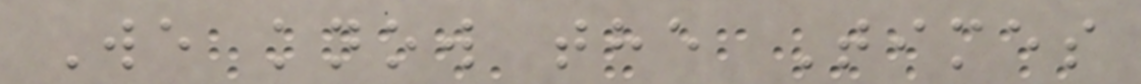We know the Times
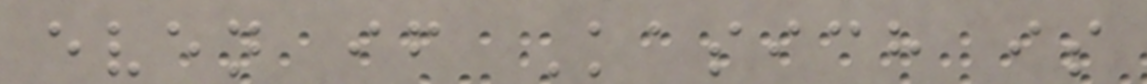even if Kasich is
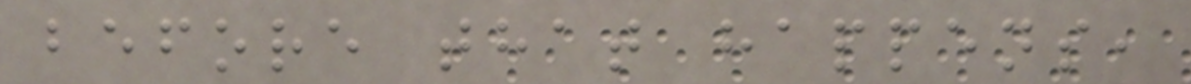before that happens,
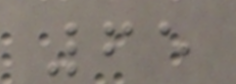65
